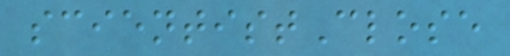scientistClose
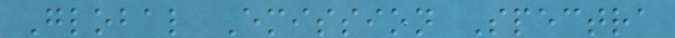Global Emission Spectra
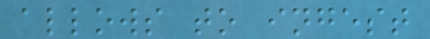allows to ingest
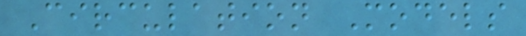Circulation Models
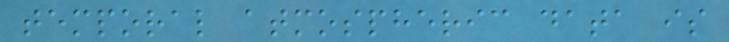temporal atmospheric data is
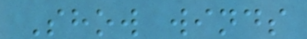Show winds
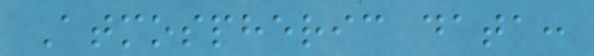Atmospheric data:
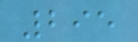295
